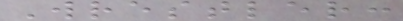Wrestler:
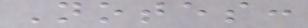Notes:
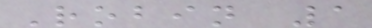Robin 1
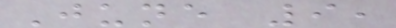June 9,
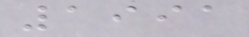1991
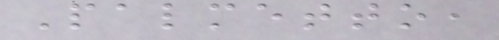Palmetto,
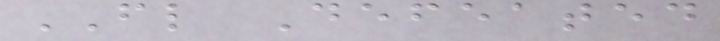FL Defeated
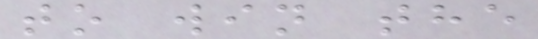to win the
